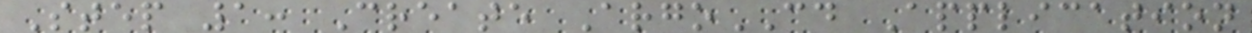Step 1: Create ArgoCD Application
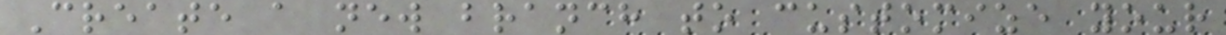Create a new branch to customize your
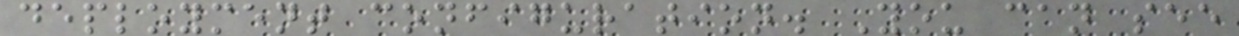deployment configuration. You can see
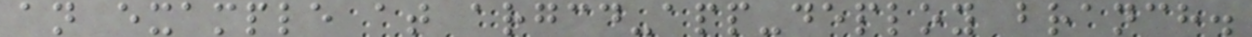an example at argcd-app-deploy branch.
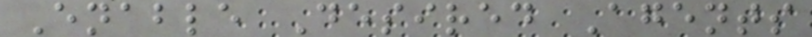Enable Desired Agents
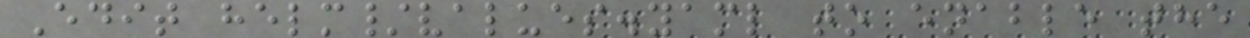Edit helm/values.yaml to enable the
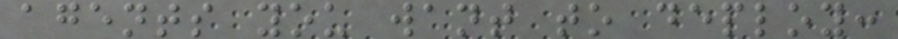agents you want to deploy:
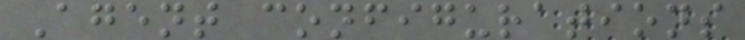Agent configurations
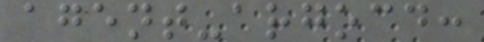agent-argocd:
